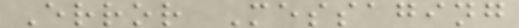Error Messaging
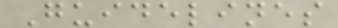Guidelines
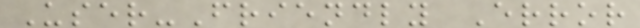User-Friendly Error
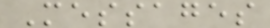Messages
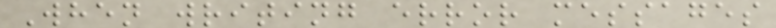When writing error messages
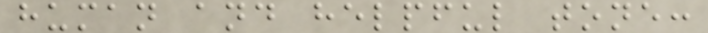human and helpful tone:
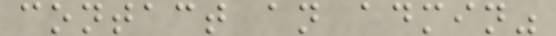contact an admin"
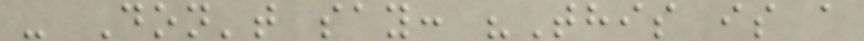- Don't say: "This is a
